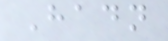Hadn
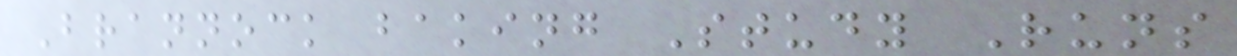Brannock baking Study Runs
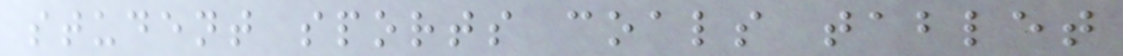student sports coals tablet
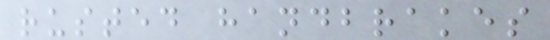rusted handbrakes
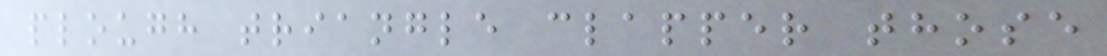plough triangle clapper those
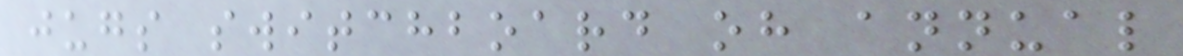jugs switchboard oh annual
